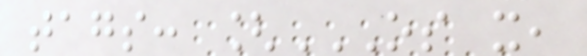tags: [OS X,
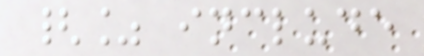{% include
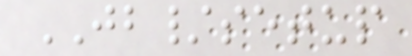JB/setup
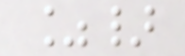%}
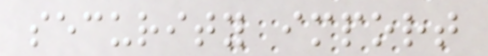security import
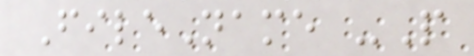FileName -P
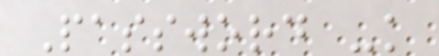Password -k
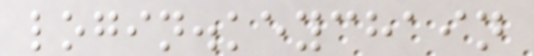login.keychain
